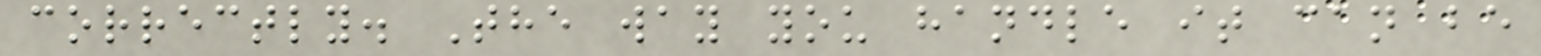correctly. The way you handle it can be
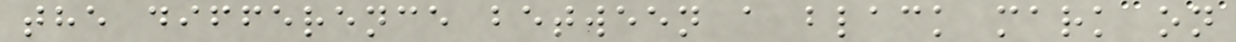the difference between a black mark on
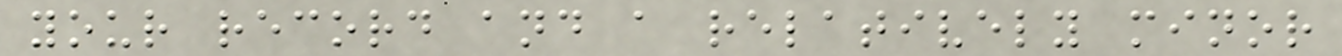your record and a relatively minor
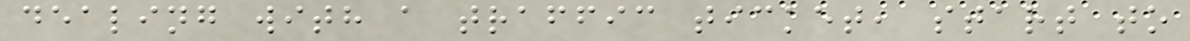dealing with a traffic ticket, start to
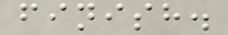finish.
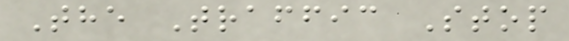The Traffic Stop
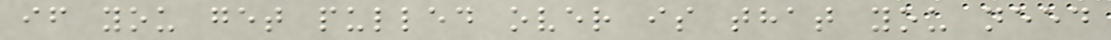if you get pulled over is that you need
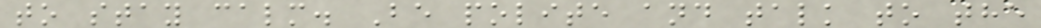to stay calm. Be polite and talk to the
